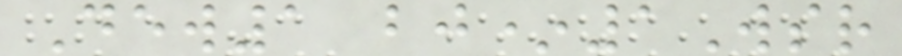Dew1 bj*1Wsr
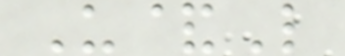U&L
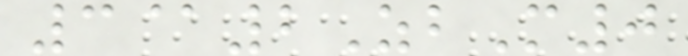3@2ZbM0
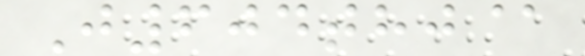J604thj@
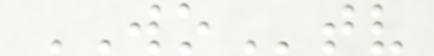WOtv
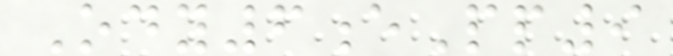Ody6ePp9
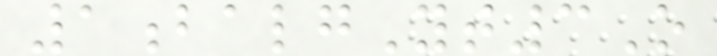1balgYt3O
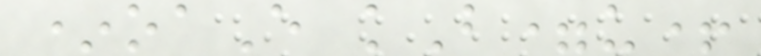*oaE kB=u+
